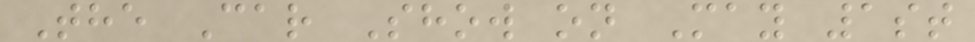The Car Show on May 1st
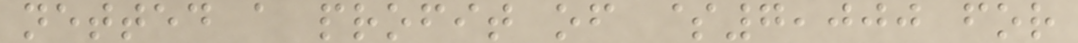netted a profit of $7,000 for
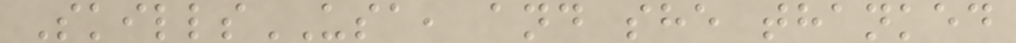SkillsUSA, and she thanked
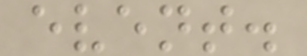event.
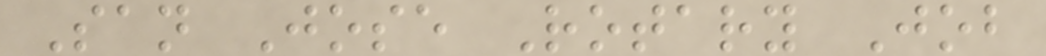San Jose Rotary Job
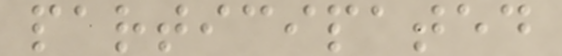participated
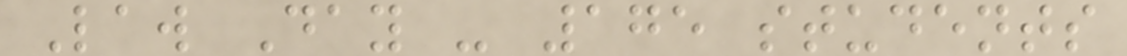Law Day - 175 students
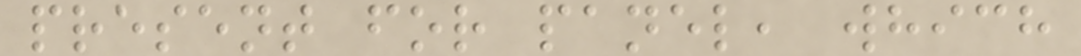present for panel, which
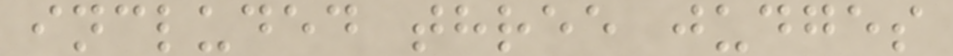included three judges
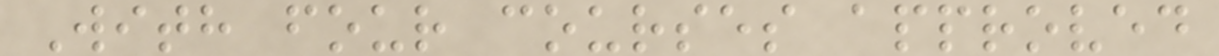With four courses approved
